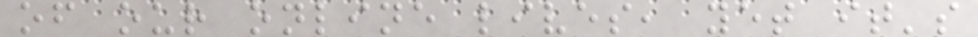of our online lives, yet it's
